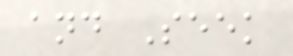and Seek
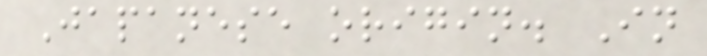Japanese origin. In
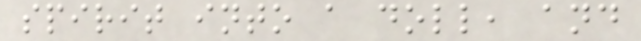spirit into a doll, and
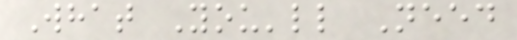What You'll Need
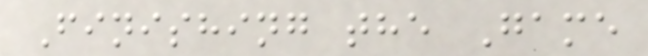Finishing the Game
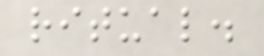ritual.
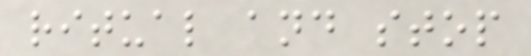ritual and stop
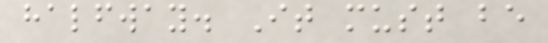halfway. It must be
